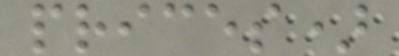prices)
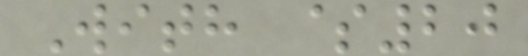With $20
